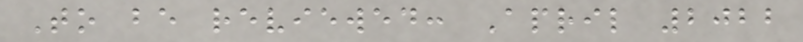To be reviewed: April 2022
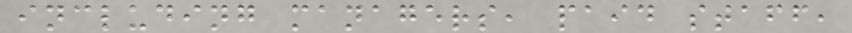including managers, paid staff,
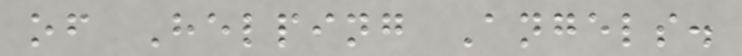of Helping Angels.
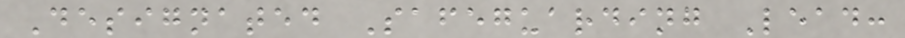Designated Safeguarding Lead:
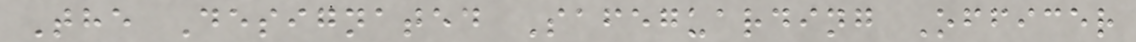The Designated Safeguarding Officer
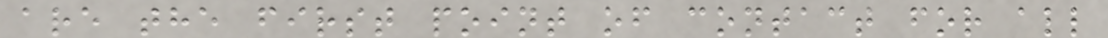are the first point of contact for all
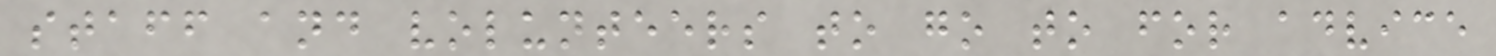staff and volunteers to go to for advice
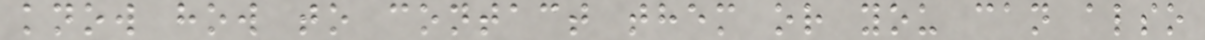know how to contact them or you can also
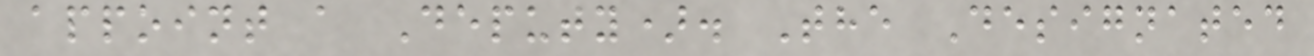appoint a Deputy). The Designated
